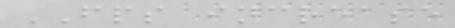FPS increase
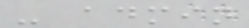- admin
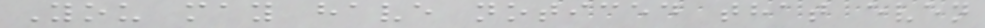You may have noticed that even
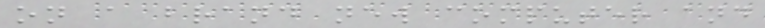on a brand new computer and
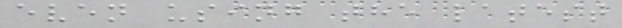even using the latest
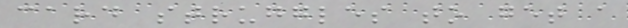card struggles to get a
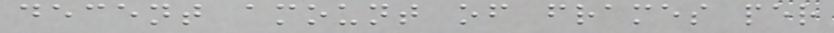decent amount of frames per
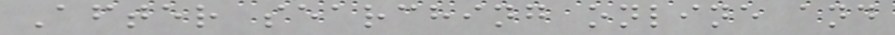After searching online and
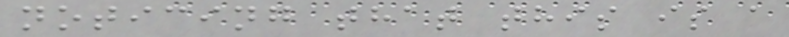noticing that this is a
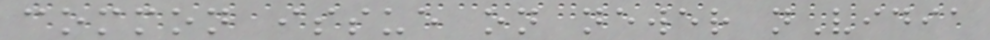common issue on newer nVidia
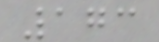173
